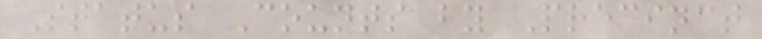Status Counts by Precinct
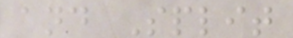and Split
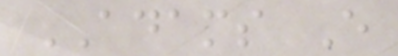ADAMS E
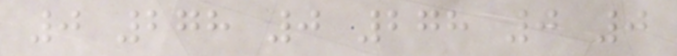0 278 0 278 0 0
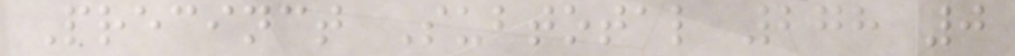Precinct Subtotal 278 0
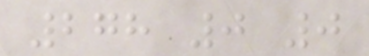278 0 0
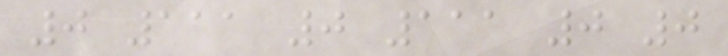0 111 0 111 0 0
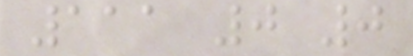111 0 0
